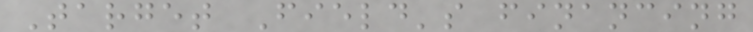Target Field's financing
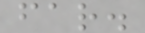far.
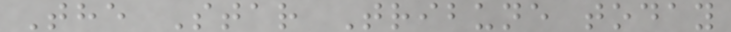The Star Tribune today
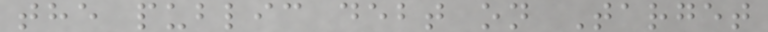the public debt on Target
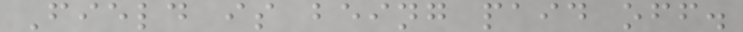Field is being paid off.
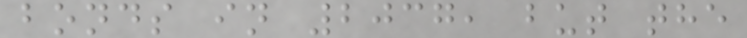bonds in 2037, but the
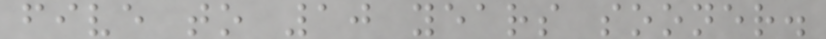five to 10 years sooner.
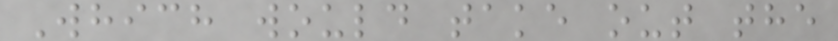Which would take out the
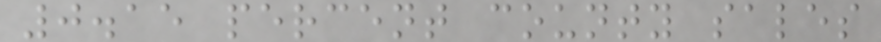0.15 percent county sales
